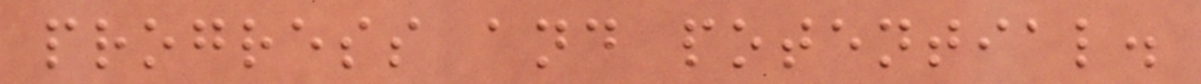progress and potential.
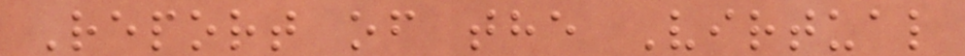Report of the Virtual
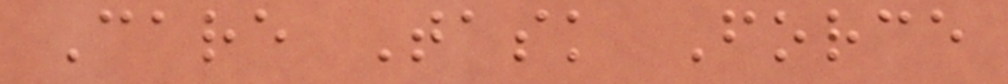Care Task Force
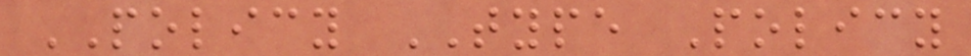POLICY TYPE Policy
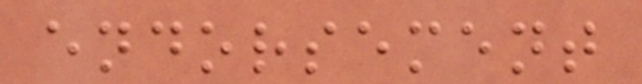endorsement
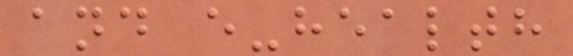and e-health
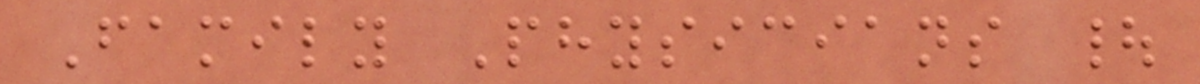Family Physicians |
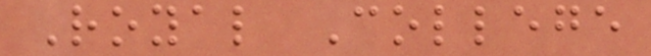Royal College
